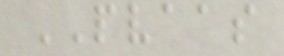PVAAS
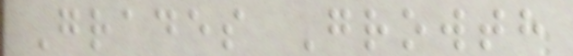Grades Growth
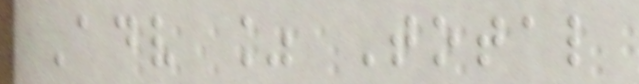Adv % Total
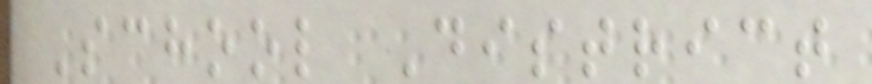School District
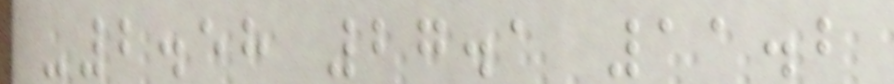-2.58 27.1 11.2
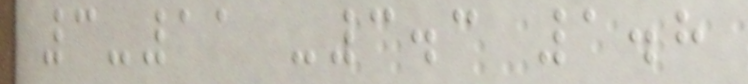3-11 -3.3 1.8
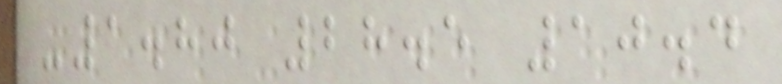-1.80 28.5 10.4
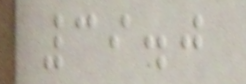39.0
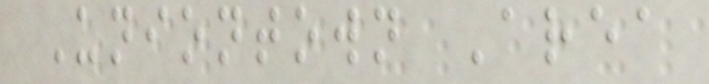Uniontown Area
